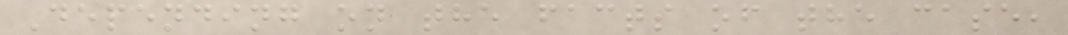Depending on the facts of the case,
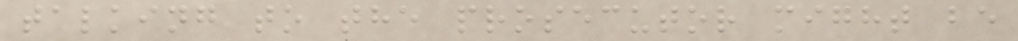talking to the prosecutor might be
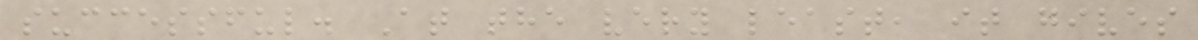successful. At the very least, it gives
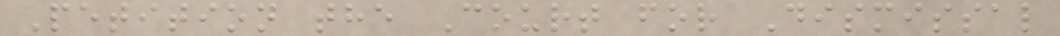Petition the Court for Dismissal
